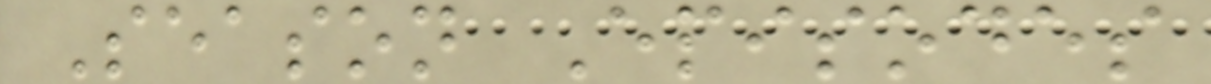Season Episodes
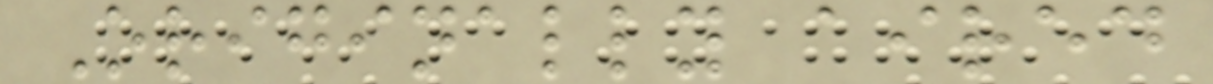Originally aired
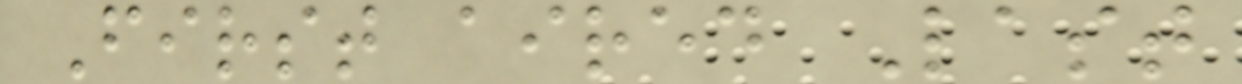First aired Last
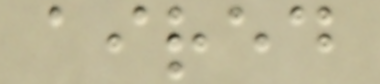aired
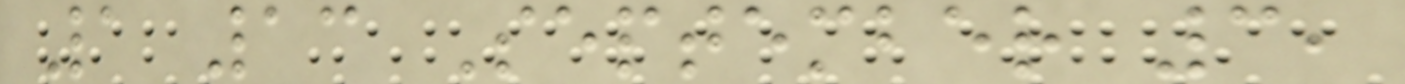1 13 September 3,
